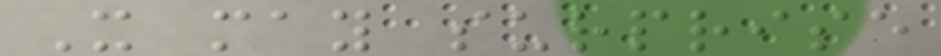It may surprise
